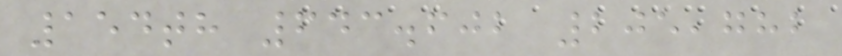154th 643.602 205,782
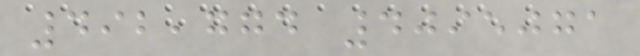492,774 4095071
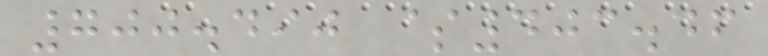700.490 $403.46
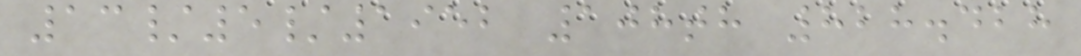13/5/1952 108th 828.428
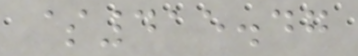$415.47
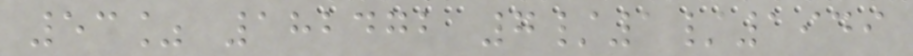53% 182472 7/1/1949
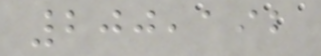200,192
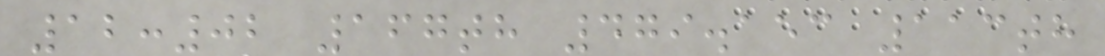12:02 167th 479.153 113th
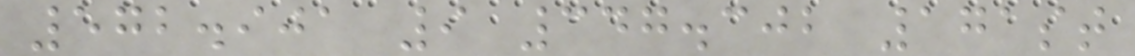572.901 9 347.302 171st
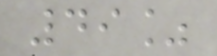49%
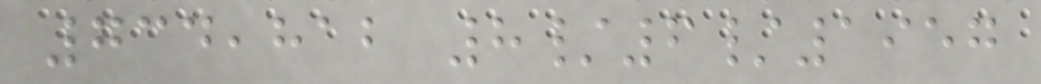734,812 8/6/1957
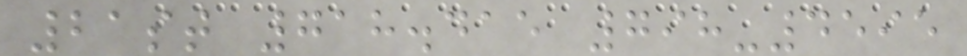21st 718.415 798-4595
